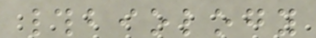#biology
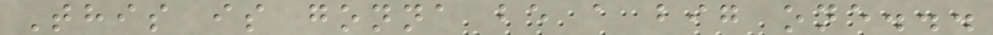This is gonna be a big one...
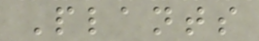Plants
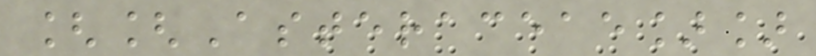[[Asteraceae]]
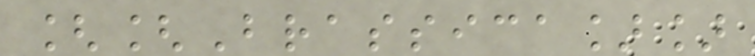[[Brassica]]
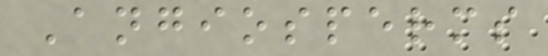Angiosperms
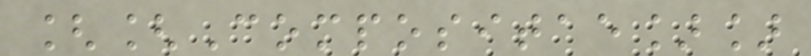[[Compositae]]
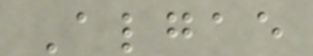Algae
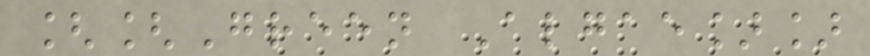[[Green Algae]]
